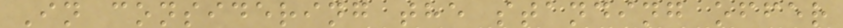In considering the standing offer
